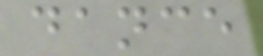dance
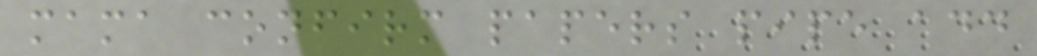mama confirm papers pipe add
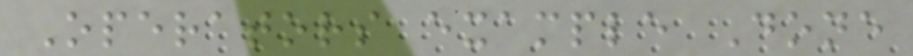Operators example Done
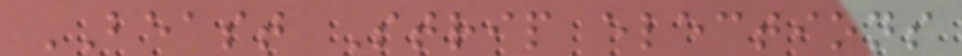BEAST Strip elections
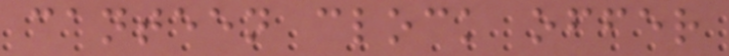canteen clock offer
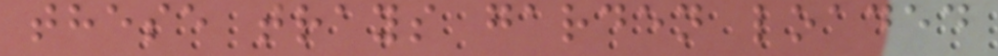these trays garden loaded
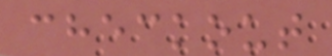checkout
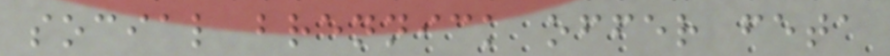social brennick offer feta
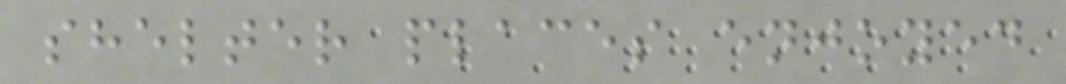shelter places enjoyed
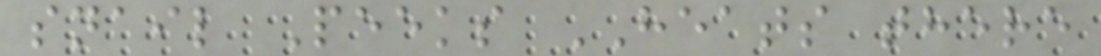snail Peeks HEATS there
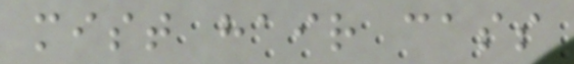mist hair cass
